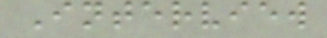Interview
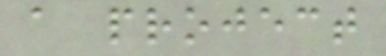a project
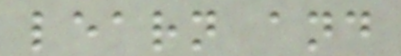learn and
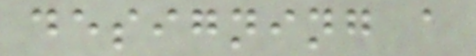designing a
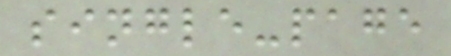single-page
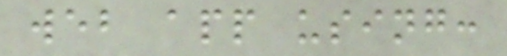web app using:
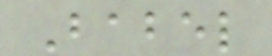Babel
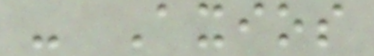- Axios
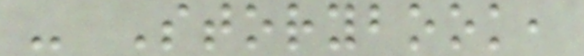- Storybook,
